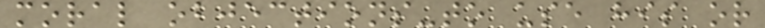moral objections-to use his or
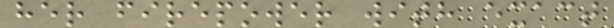her firepower with exact
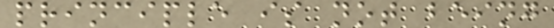principle is not being
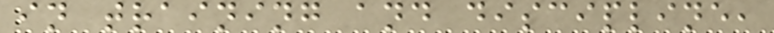in training and discipline,
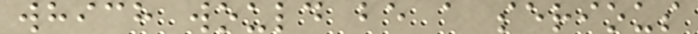which would be a serious
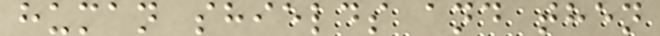human shields and then
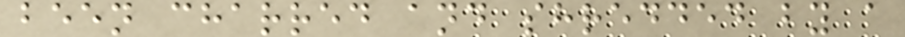been charred and shredded by a
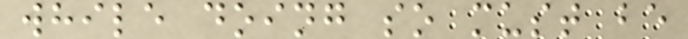while doing so must be
